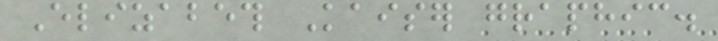Elizabeth Kaiser graphic.
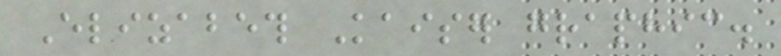Elizabeth Kaiser graphic.
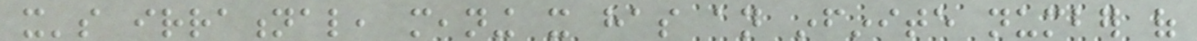it's irrational, meaning it has an infinite number of
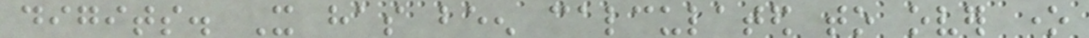digits. It has been calculated to over one
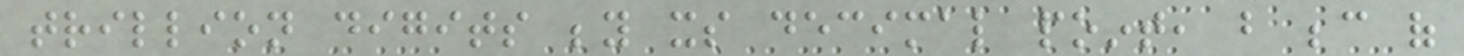trillion digits beyond its decimal point, but because of
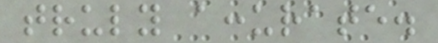truly accurate.
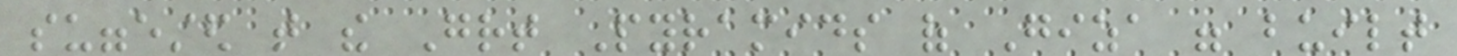suggested that the Great Pyramids of Giza were built
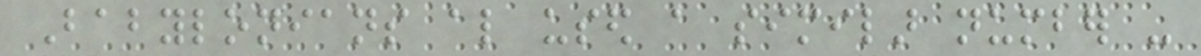Babylonians also used a similar number -
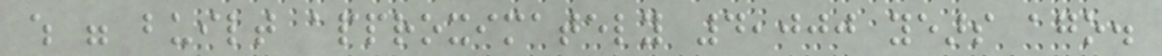which were built approximately 4,000 years ago.
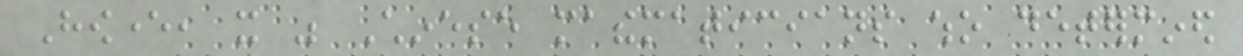However, it was Chinese mathematicians who determined
